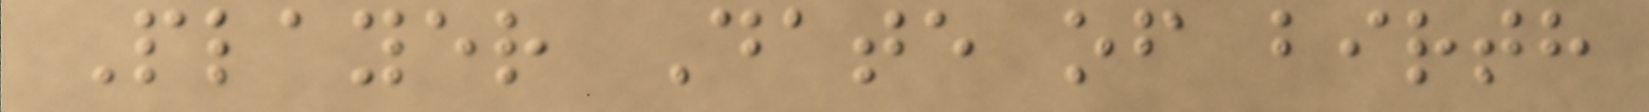Player Date of birth
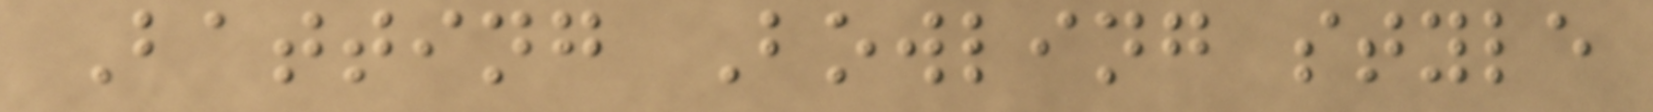Batting Bowling style
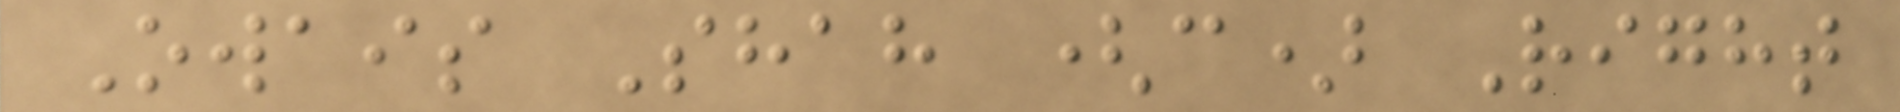Owais Shah (c) Right
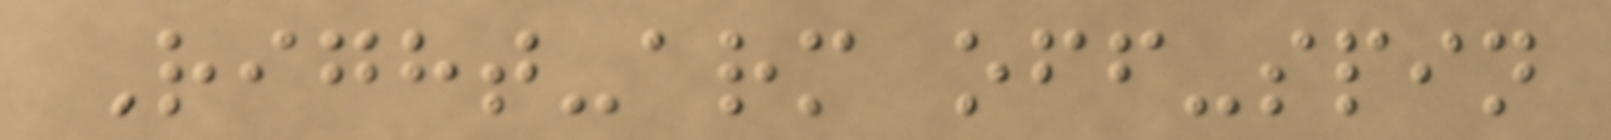Right-arm off-spin
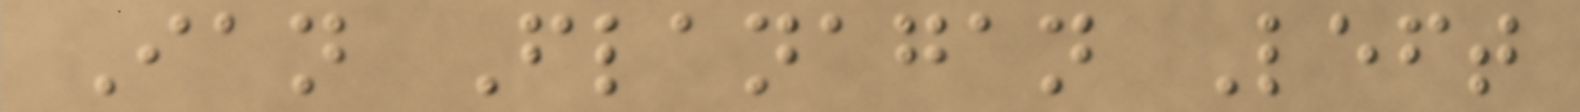Ian Flanagan Left
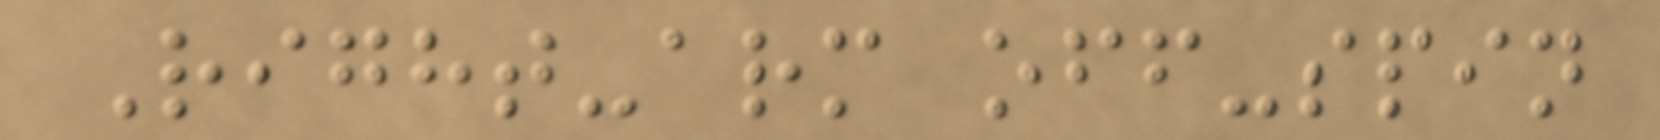Right-arm off-spin
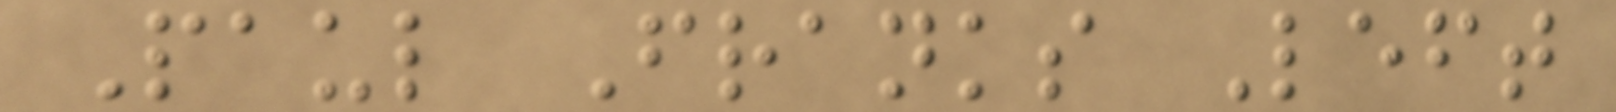Paul Franks Left
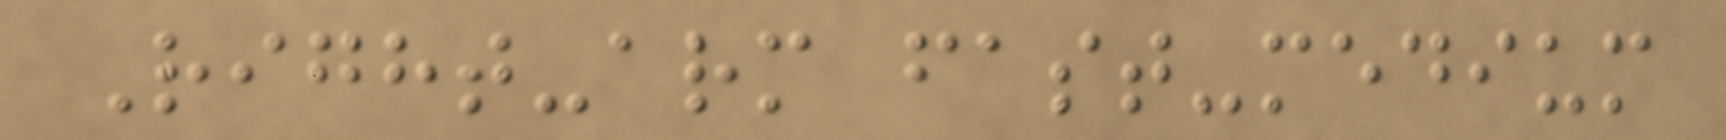Right-arm fast-medium
